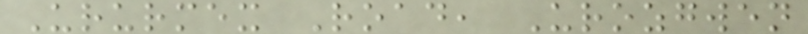Ururmex Road, Urozgwen
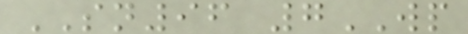SN96 7WP
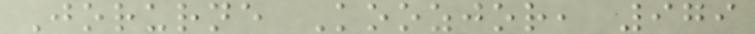Jorurne Koozjor, 979
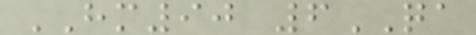HM90 6QA
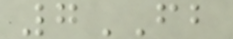7FB
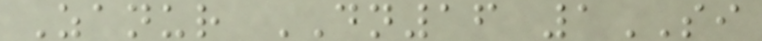Zanur DN16 1SI
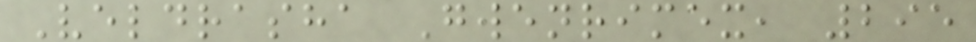Veldrasha Gwenrimex, 295
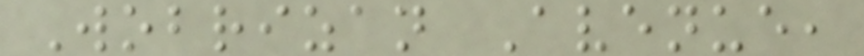Wobrizan Avenue,
